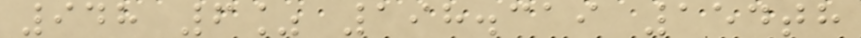948 6% 198.319 154th
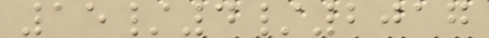15/4/2017
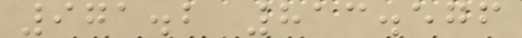971.2 813.576
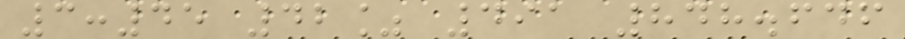3:45 42% 491 848.646
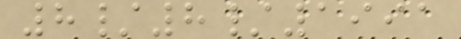8/8/1991
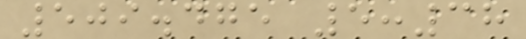509.475 5:38
